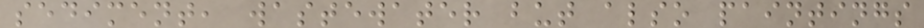sediment, wastewater but also paintings
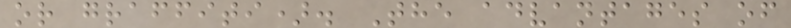or graffiti). The advantages of
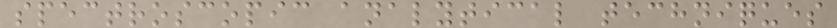spectroscopic analytical techniques
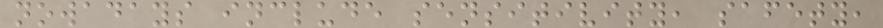nowadays include sensitivity, safety,
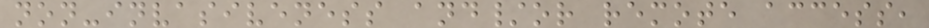non-invasiveness and/or remote access,
